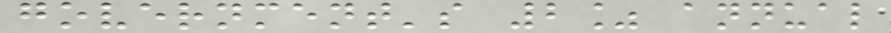government's 2% annual
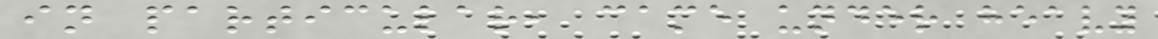in particular, came under heavy
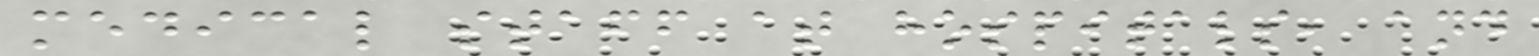medical staff at hospitals, and
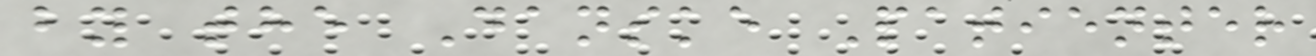by the Danske Patienter
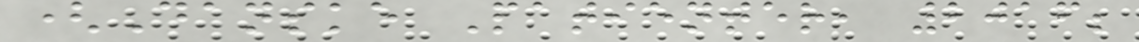(Danske Patienter, 2016;
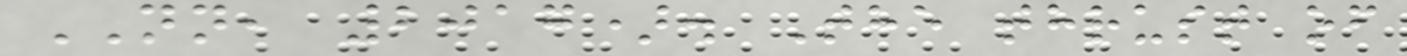NN, 2017). The thrust of
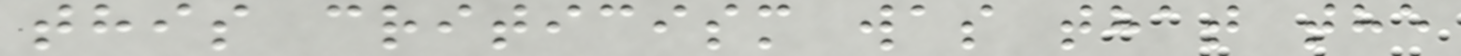this criticism was that the
